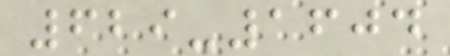629-1604
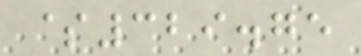$329.75
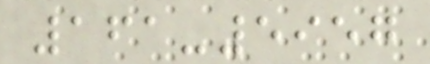161-5957
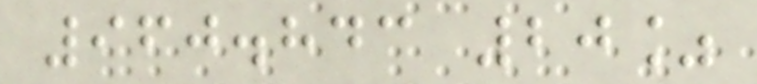960.843 20%
